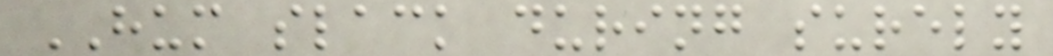HUM slack during surely
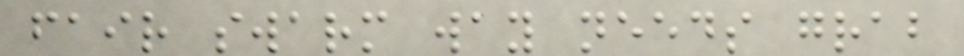fair swarm way needs grab
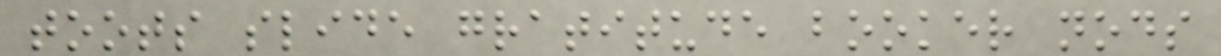toots slide gratitude booker nods
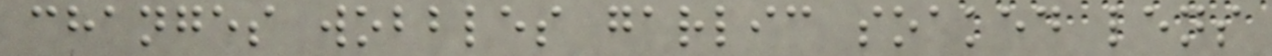changes wobbles garlic soaked lens
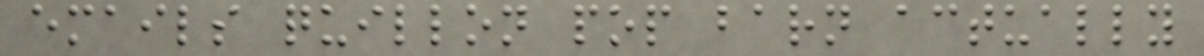emails quillon pop barn actually
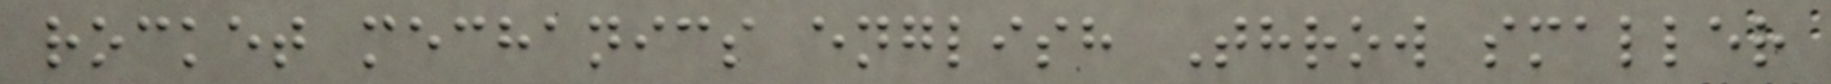rocket mechanics english Throw smaller
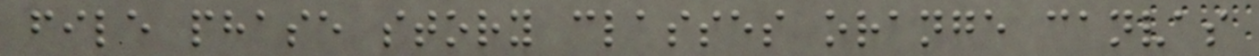file phase story classes orange canvas
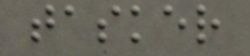tasker
